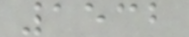1532
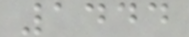1444
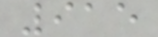915
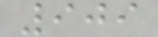909
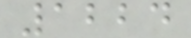1224
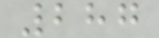287
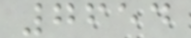7654
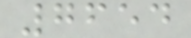7654
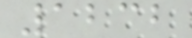1232
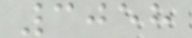3058
